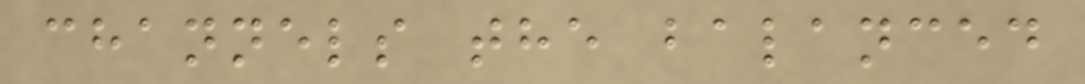channels the balanced
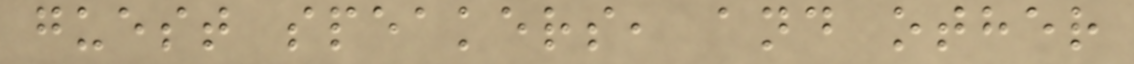guest speakers, and other
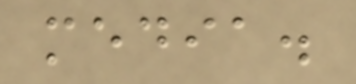media.
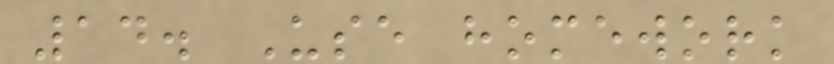14. Use homework
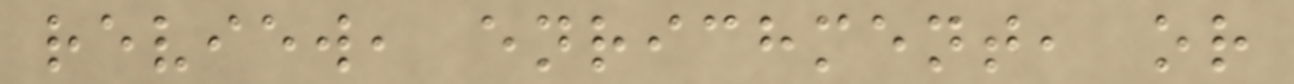review, enrichment, or
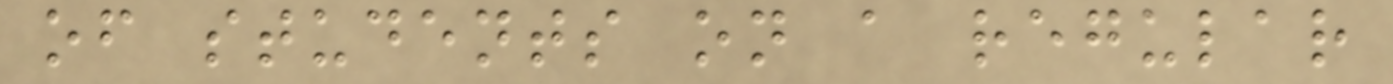of students on a regular
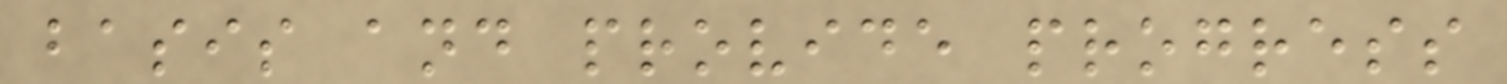basis and provide progress
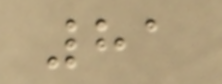81
